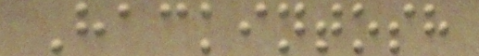Hackintosh
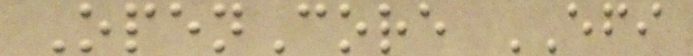OpenCore EFI
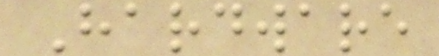Hardware
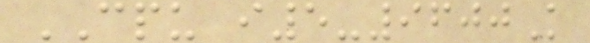CPU i5-9600K
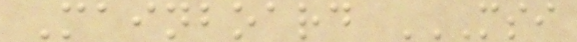Mainboard MSI
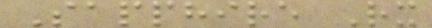Sapphire Rx
